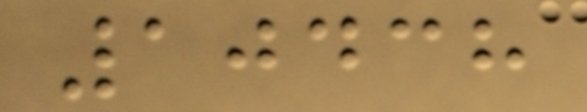10438
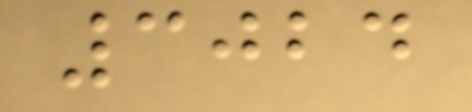3024
